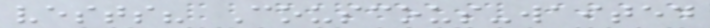vests? Couscous-waited
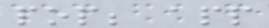pop; app
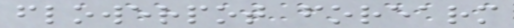flowerpot forearm
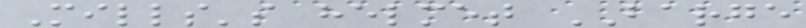Mills's helmet BARGE
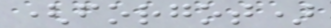(forgot)
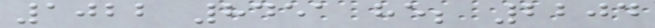1022 8451 he; 2204
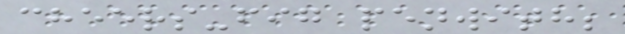cheers-fig penwith;
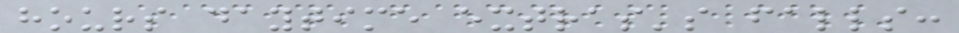hours daytime extras's falls:
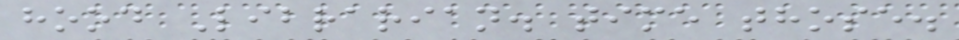hood Librarian. time those.
